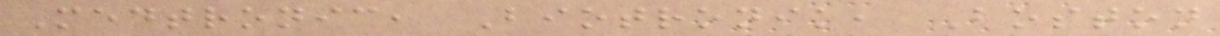Medtronic, Biotronik, Boston
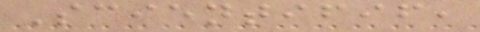Scientifif,
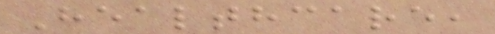Healthcare,
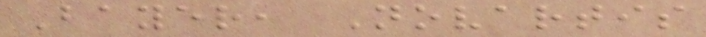Bayer, Novartis
